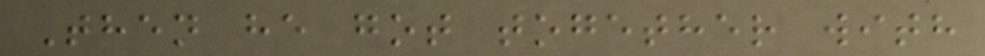Then he got together with
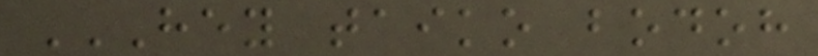HEY TAIKO BODOH
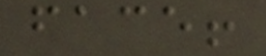face!
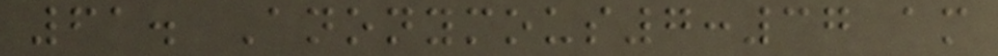61. Anonymous7:37 am
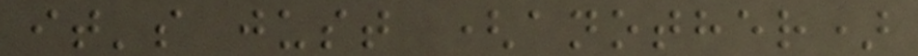it's just (another)
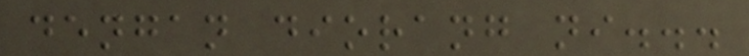dengan diorang ni...
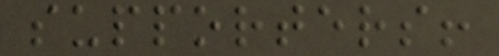supporters!
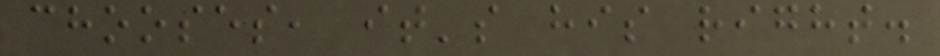chooses, it's his right.
